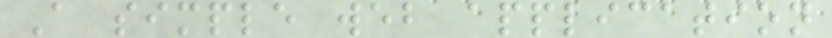A simple web application
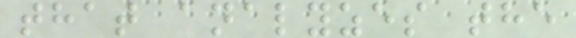that analyzes the
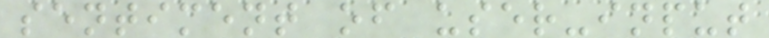sentiment of user-input
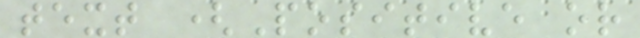text (Positive or
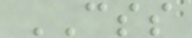CSS
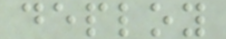deploy
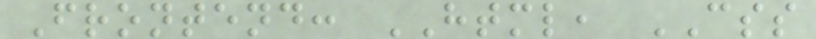Frontend: HTML, CSS
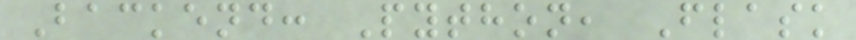Backend: Python, Flask
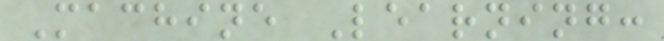Machine Learning:
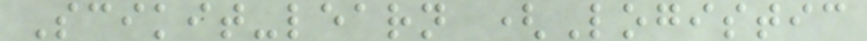Scikit-learn (Logistic
